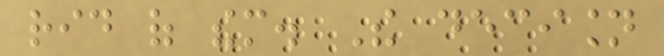rid of them. The decision
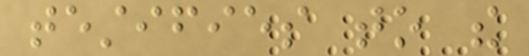testifies to the
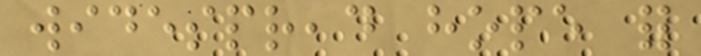widespread hope for
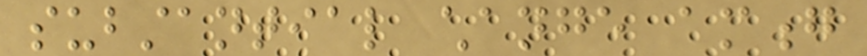substantial change among
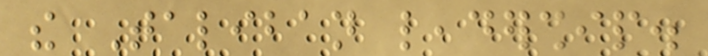the Taliban leadership.
